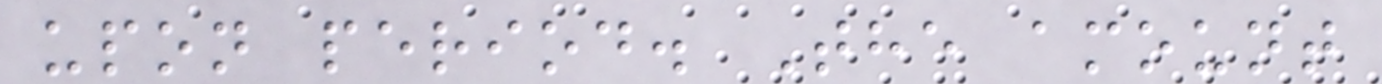upon period. The amount
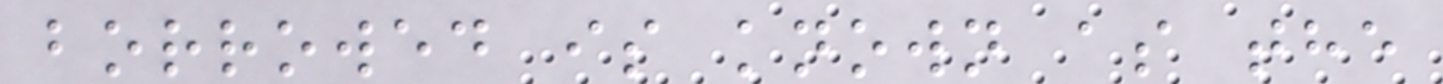borrowed is known as the
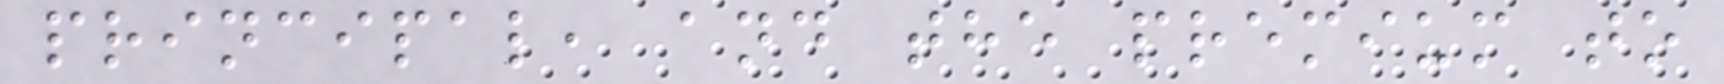principal, and the premium to
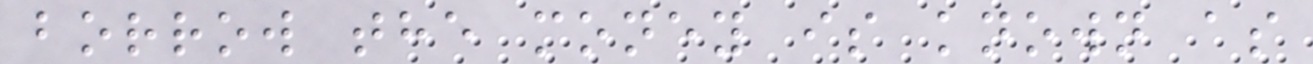borrow the money is known as
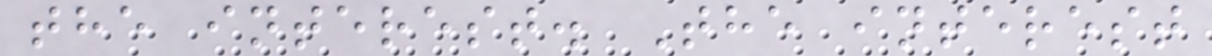the interest. The interest
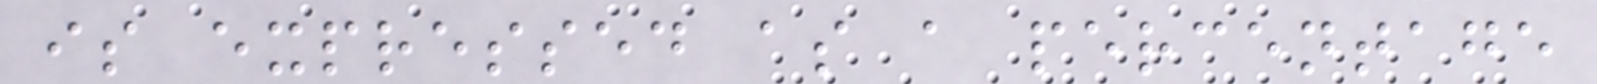is expressed as a percentage
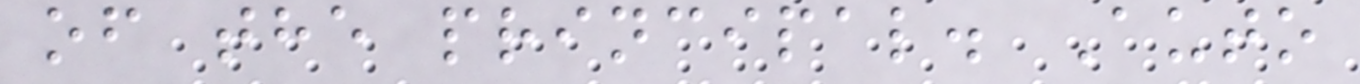of the principal. Auto
